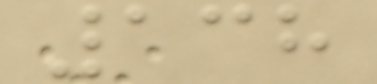138
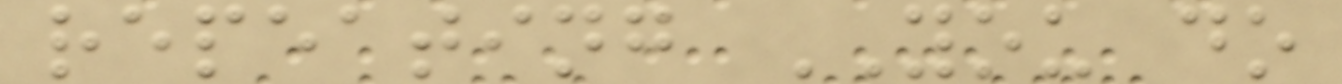repeating YOU do
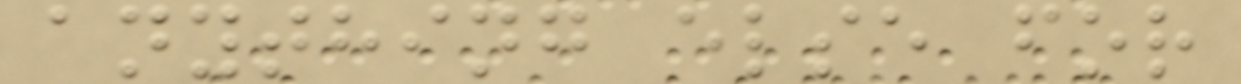anything else for
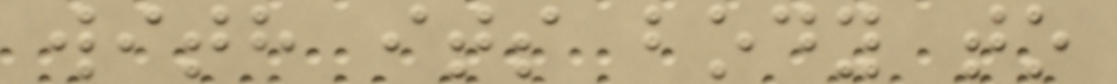with its body to
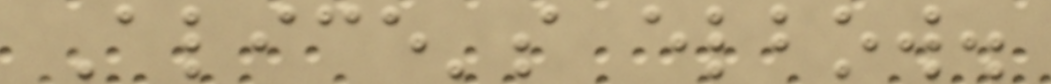Alice's elbow.
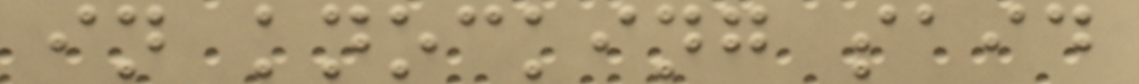in knocking said
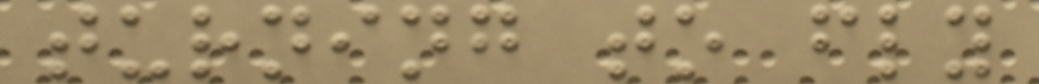turning to fly
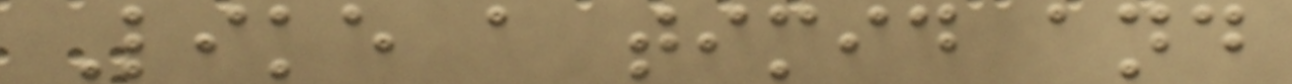Like a timid and
